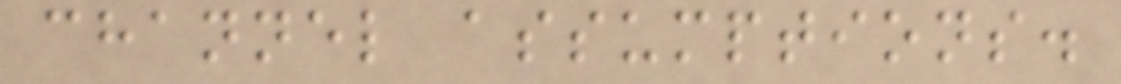channel assumptions.
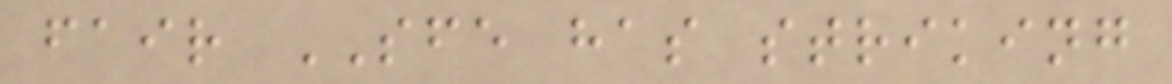fair SFE has striking
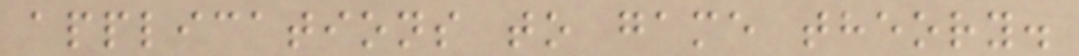applications to game theory.
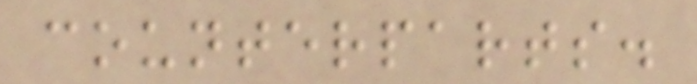counterparts.
